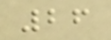26
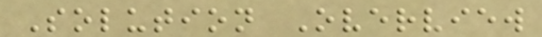Solution Overview
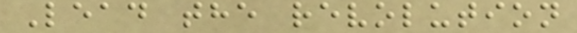Lead the revolution
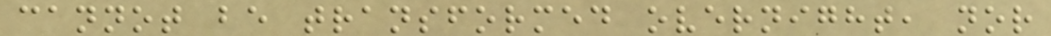cannot be transformed overnight, nor
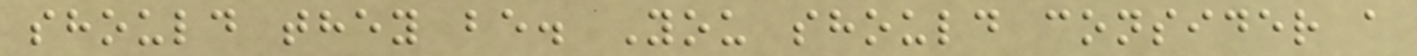should they be. You should consider a
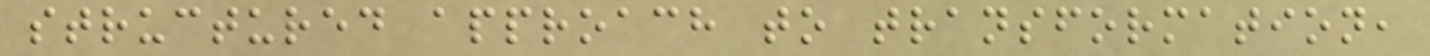structured approach to transformation,
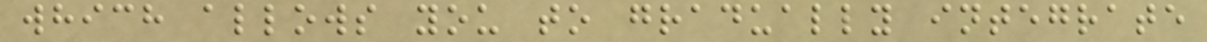which allows you to gradually integrate
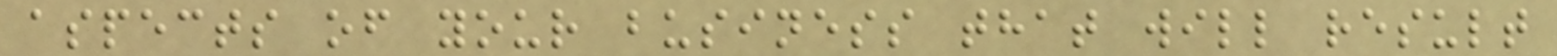aspects of your business that will result
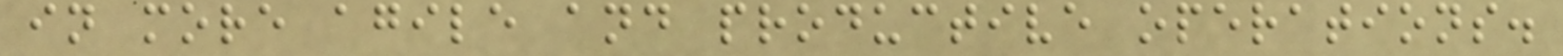in more agile and productive operations.
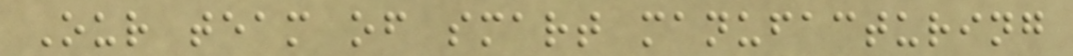Our team of smart manufacturing
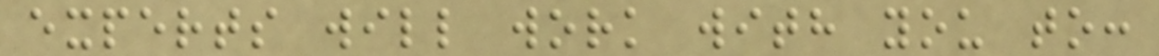experts will work with you to:
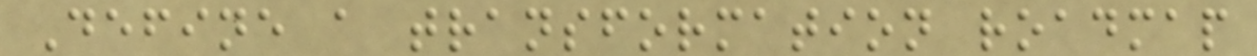Define a transformation roadmap
